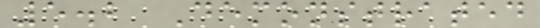5.2 Demonstrated
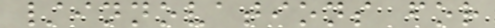/innovations for
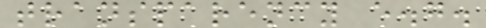transparency e.g.
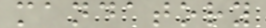mandatory
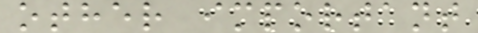other important
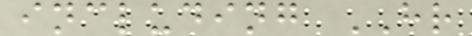including HR
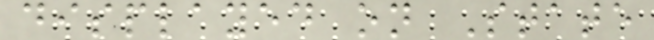displayed on State
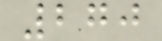270
